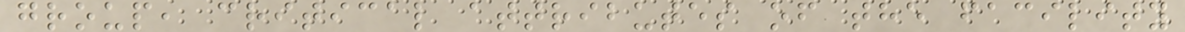group, critical attributes of the facility
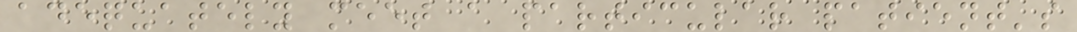adequately meet a particular patient's
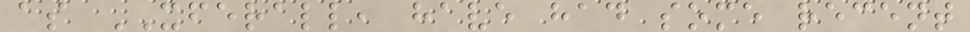as XFERALL, have had some recent
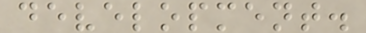development.
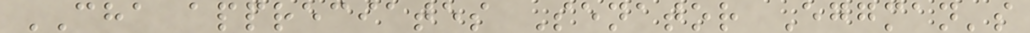CHA appreciates Senator Eggman's
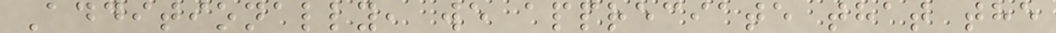Additionally, we appreciate that the
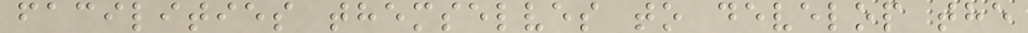facilities themselves to develop the
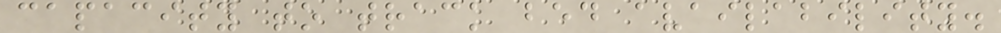capacity to track bed availability.
